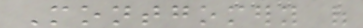Montgomery of
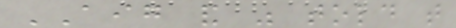AIG and was told that
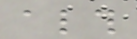although
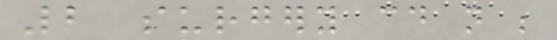2 surgery could not be
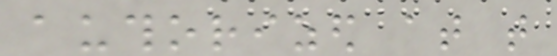authorized at that
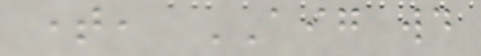time, AIG would
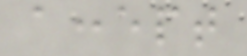accept
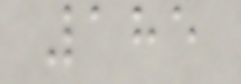185
